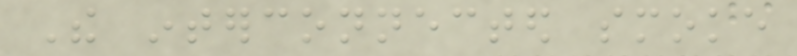The interconnected smoke
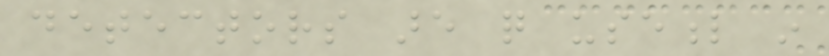detectors are quite useful in
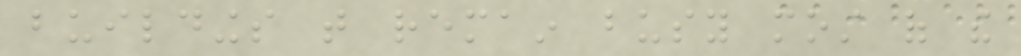buildings that remain busy most of the
